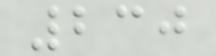230
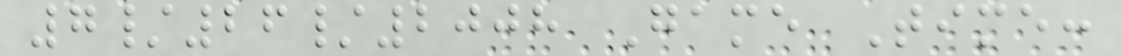7/26/2008 Game Time:
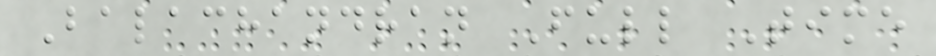Balachandran Full Time
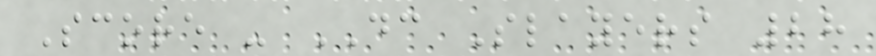Score - DC Slayers 28
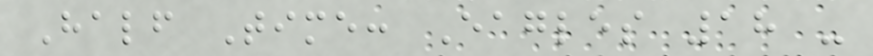Half Time: Eagles 18 -
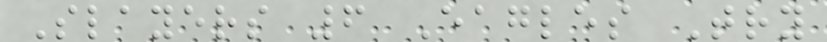Slayers 6 Eagles Try
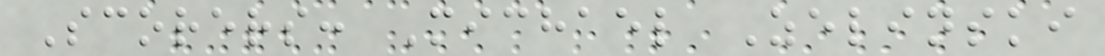Scorers: Michael Zelinski
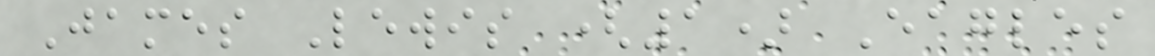James Lewis (1) Eagles
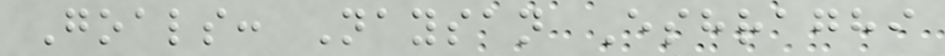Goals: Naysan Eshraghi
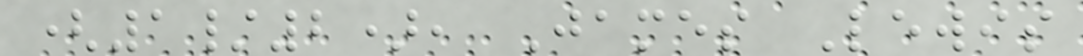(1/2), James Lewis
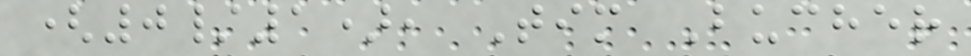(0/1), Tim Bucher
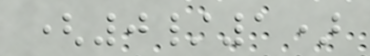(0/1)
